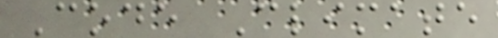Code Climate
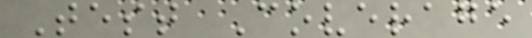Test Coverage
